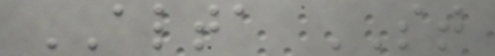ALTA ST
